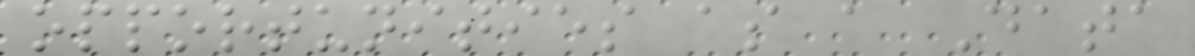opportunities as a Data
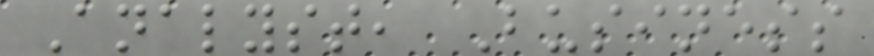Analyst, Business
